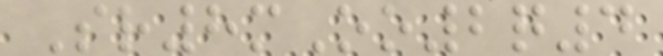Sr8mOo2q4
